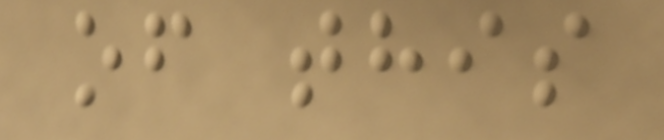of this
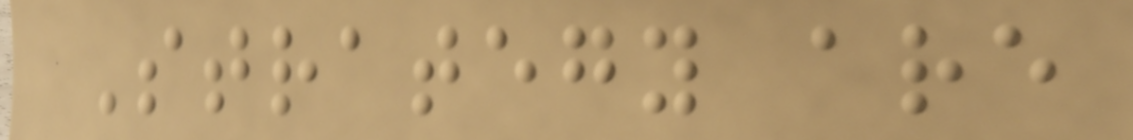Strategy are
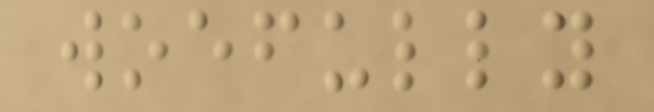woefully
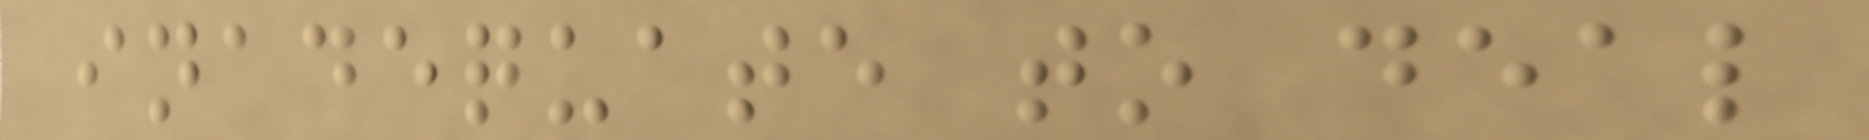inadequate to deal
